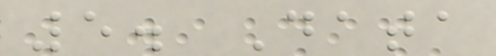5. Data
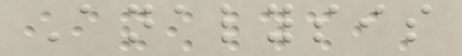Analysis
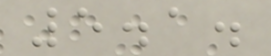5.1.
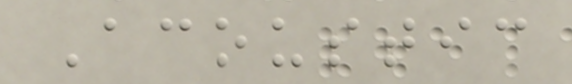Acoustic
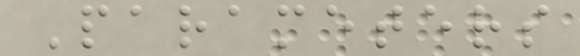Parameters
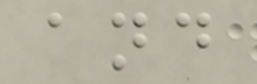and
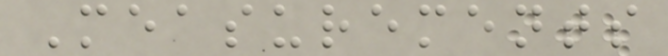Measurements
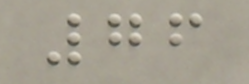76
